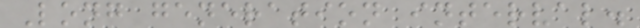Long generation interval.
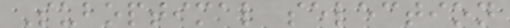Suboptimal selection
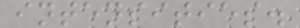intensities.
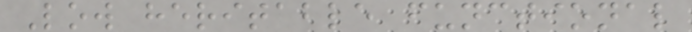Low heritable functional
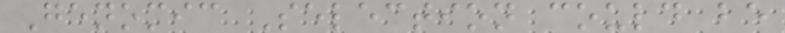Genomic Selection could be
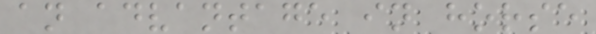an advantage in horse
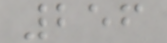256
